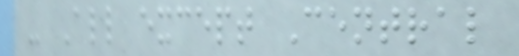- All except Central
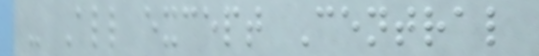- All except Central
